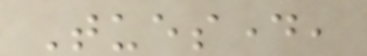Tuesday,
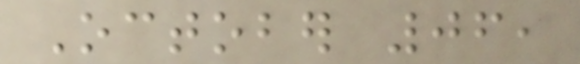October 06,
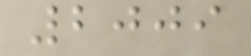2009
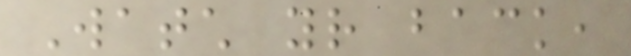Watch your back,
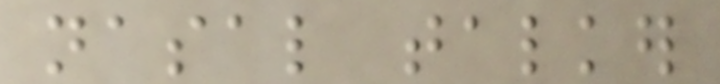nasal talker
